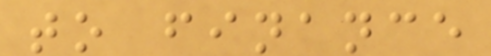to finance
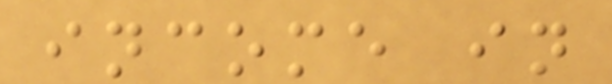income in
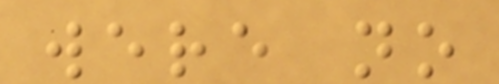were no
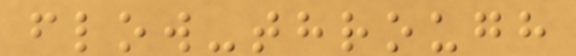flow-through
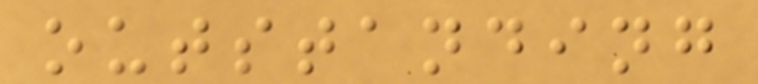outstanding
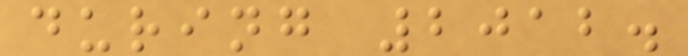during 2012.
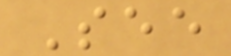See
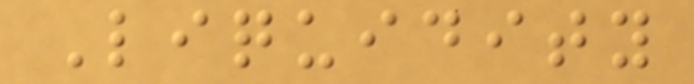Liquidity
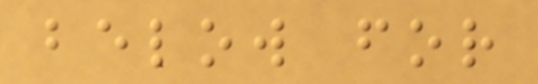below for
